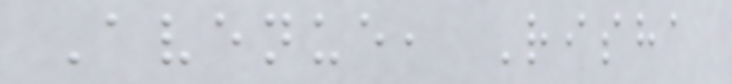Avenue, Risha
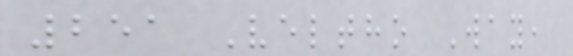251 Veltho Way,
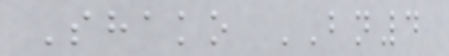Shako BN4
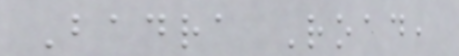Badra Road,
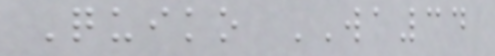Quiko WA34
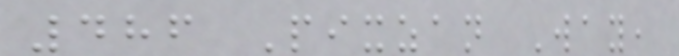486 Pixzan Way,
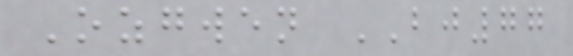Ozgwen BJ77
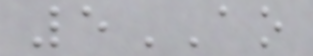5AO
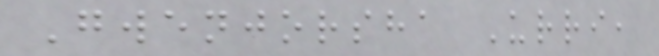Gwenjorsha Urri,
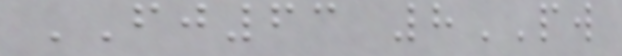FJ63 8PW
